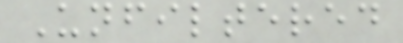Unfiltered
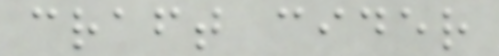craft cider
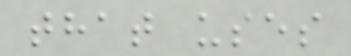that uses
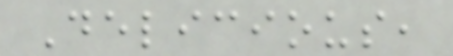Delicious,
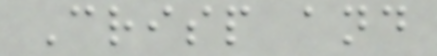Crisp and
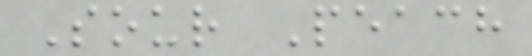Sour Peach
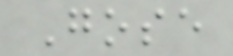Gose
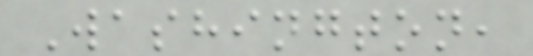Washington,
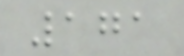171
